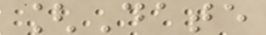[Date
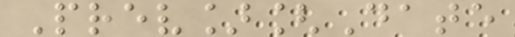Prev][Date
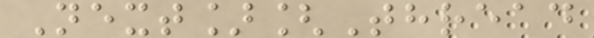Next][Thread
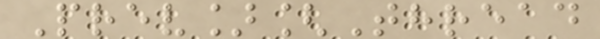Prev][Thread
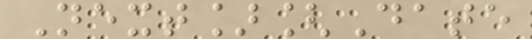Next][Date
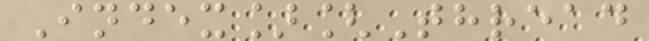Index][Thread
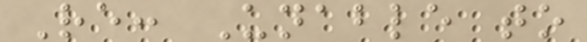Re: Unable to
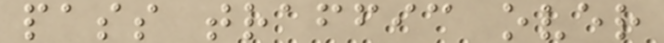pass traffic over
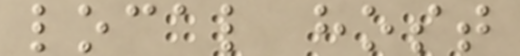local host
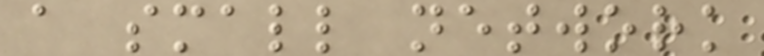a small network
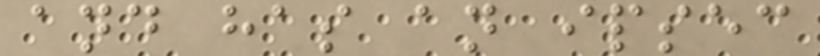and has an ipsec
